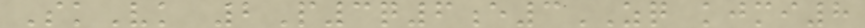SkVk 2P3q6e3ZQ kjmi8
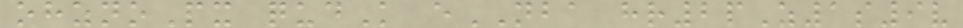ohznoPx qudK eNBA hr2pZ1s9v
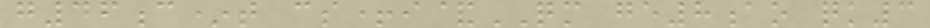g46c*t cs+i&QM ge8ao qk3
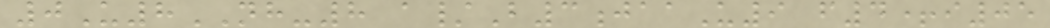0U8NH-8 a/B3jaaU9 f4+i05
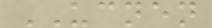UCNEN
